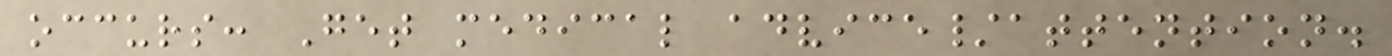occurs: Get medical advice/attention.
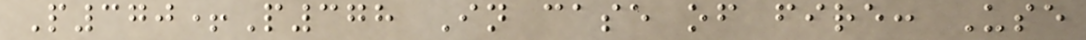P370+P378 In case of fire: Use
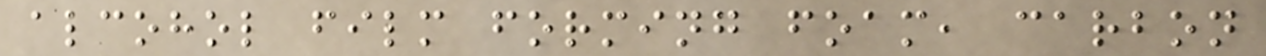alcohol film forming foam, carbon
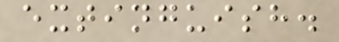extinguish.
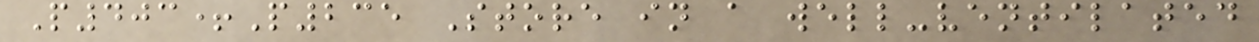P403+P235 Store in a well-ventilated
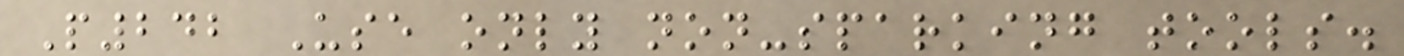P242 Use only non-sparking tools.
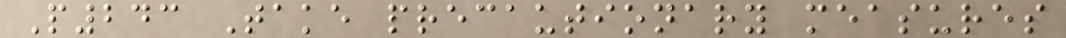P243 Take precautionary measures
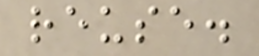reuse.
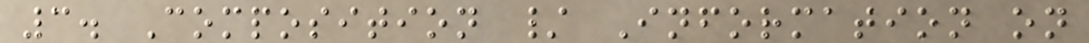3. Composition / Information on
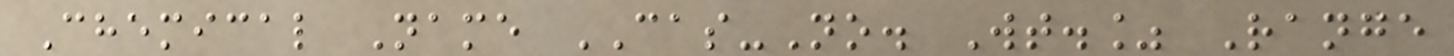Chemical Name CAS-No. Wt.% Range
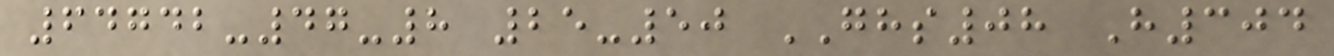64742-47-8 25-50 GHS08 H304
